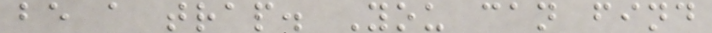be a trap. You can find
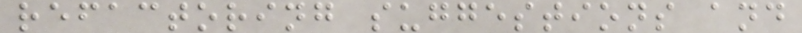refactoring suggestions and
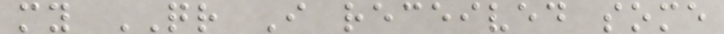my QR I received some
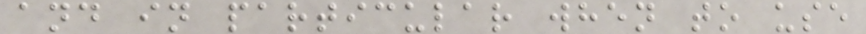and in particular when to use
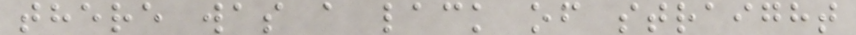there was a lack of straight
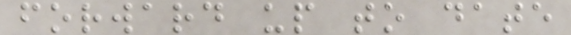forward up to date
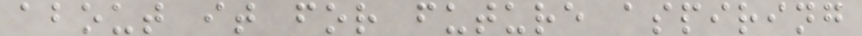about it for future aspiring
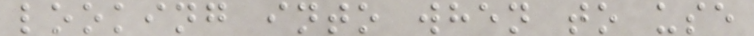looking into when to use
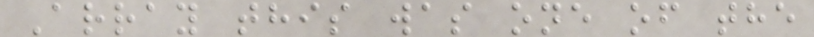Array this was one of the
